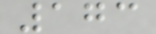173
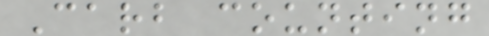Carb counting
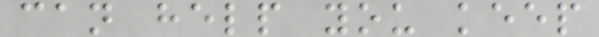can help you keep
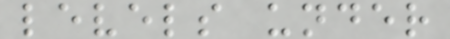levels under
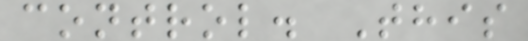control. This
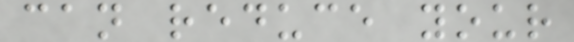can reduce your
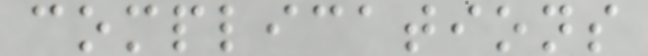complications
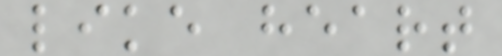like heart
